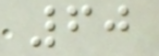60
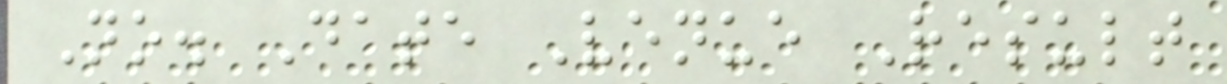No. Date Venue Result
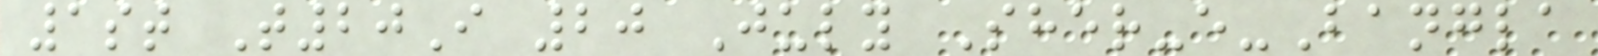1st T20I 20 July Sher-e-Bangla
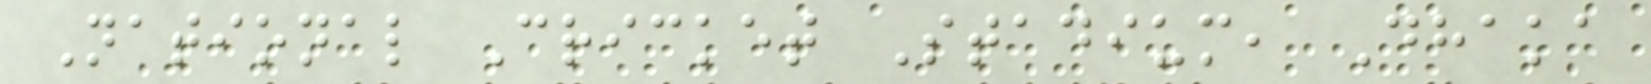National Cricket Stadium, Dhaka
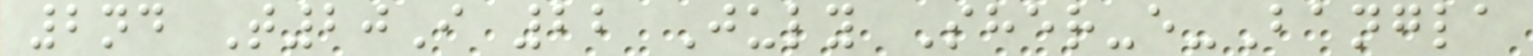2nd T20I 22 July Sher-e-Bangla
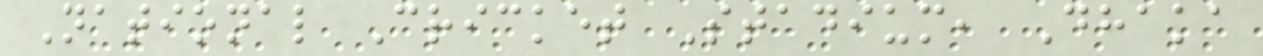National Cricket Stadium, Dhaka
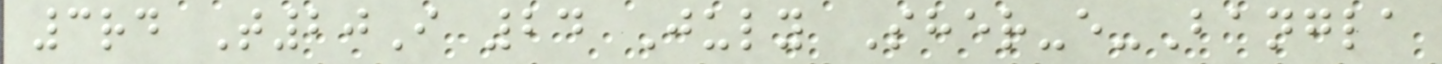3rd T20I 24 July Sher-e-Bangla
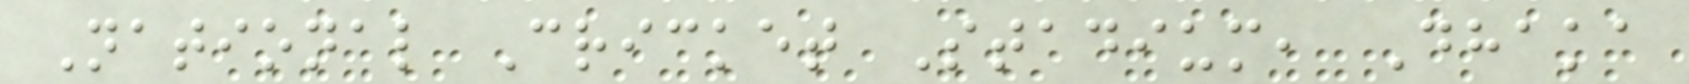National Cricket Stadium, Dhaka
